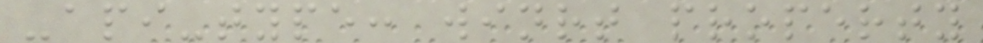-api-type: winrt property
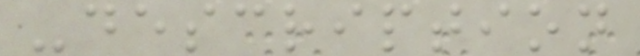-description
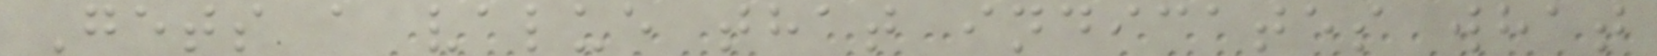Gets a value that indicates what
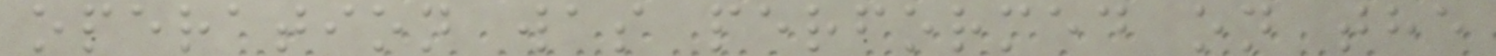operation was performed on the
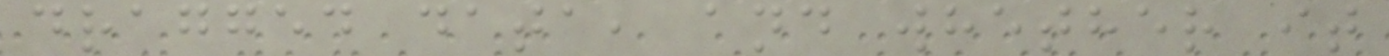dragged data, and whether it
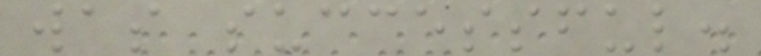was successful.
